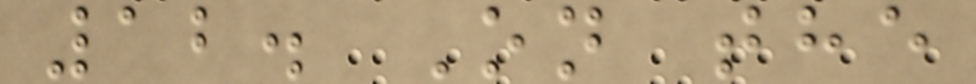12. On the
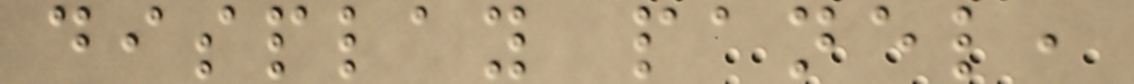display panel,
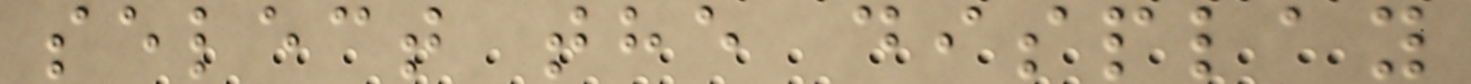select the display
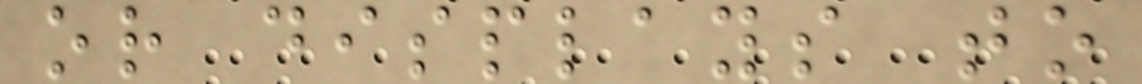or displays to
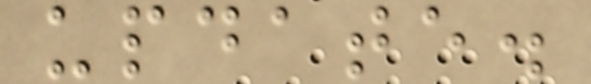update.
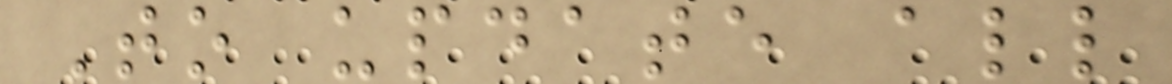To update all
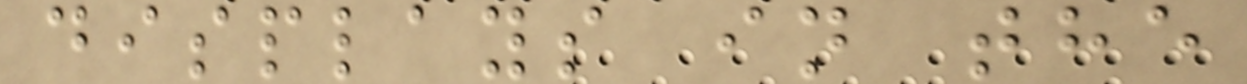displays in the
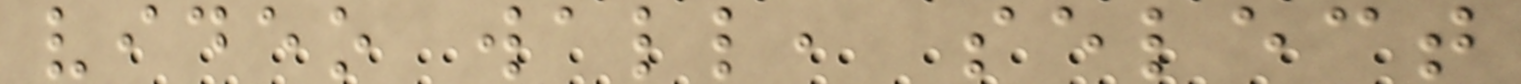video wall, select
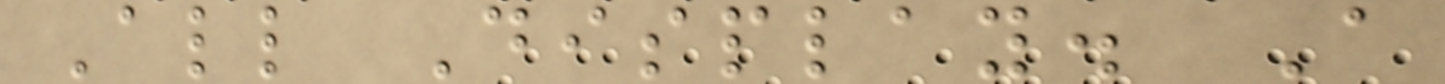All Display. A
